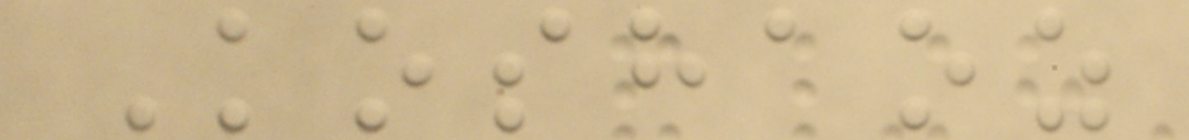Koshaoz
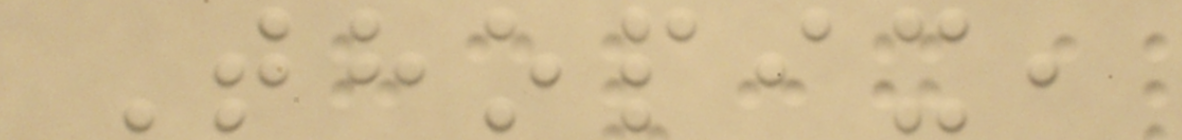Thopix,
